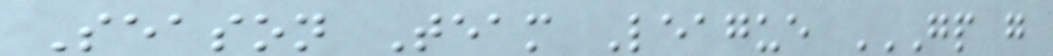Season Team League GP G
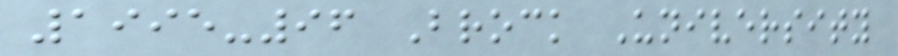1995-96 Brock University
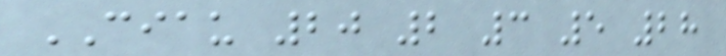CIAU 20 2 3 5 28
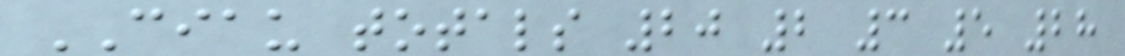CIAU totals 20 2 3 5 28
